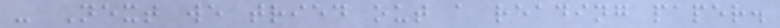- Next we tried out a reading paper.
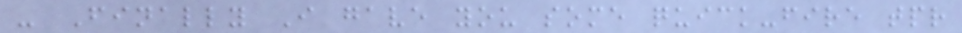- Finally I gave you some quick-fire tpr
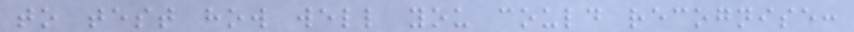to test how well you could recognise:
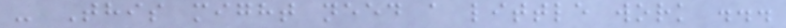- This might need a little work ...
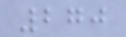270
